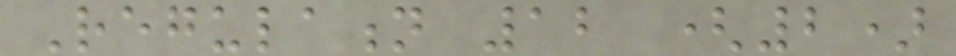Regulation 12 (2)
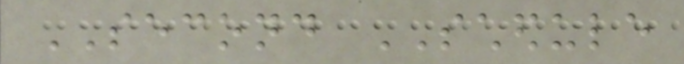SECOND SCHEDULE
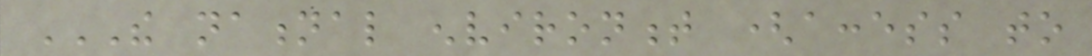THE NATIONAL ENVIRONMENT (ACCESS TO
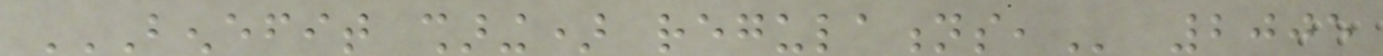BENEFIT SHARING) REGULATIONS, 2005
